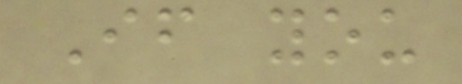If you
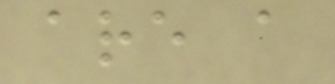are a
